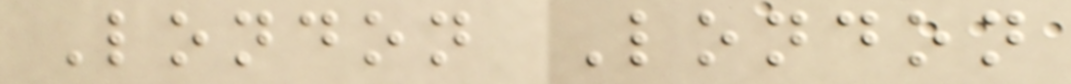London London
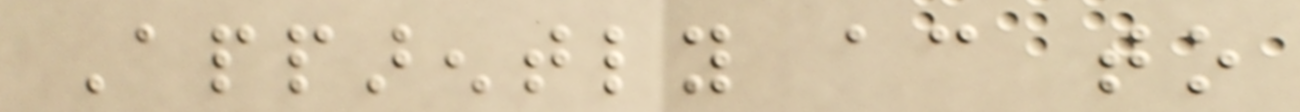Apparently according to
